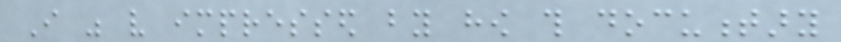I was very impressed by how this documentary
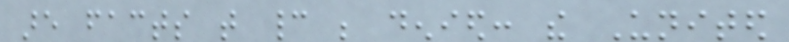are facts that cannot be denied: the United
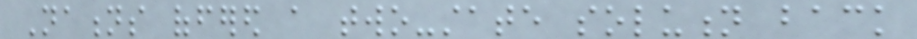Nations offered a two-state solution back
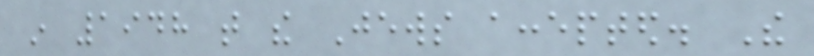in 1948 that the Jews accepted. The
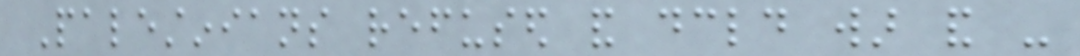Palestinians refused and declared war and -
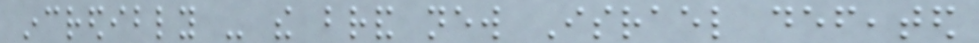incredibly - the brand new Israel defeated
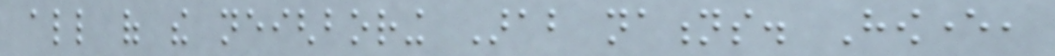all of the neighboring Arab nations. However,
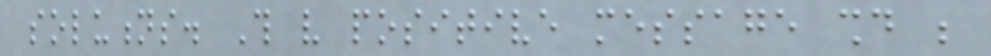solutions. This very positive message should be
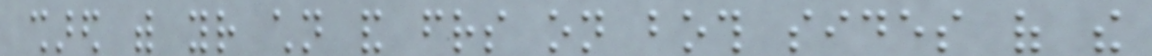shared with your children and friends on both sides of the
